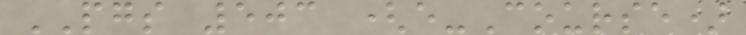PGS 503 (e-Course)
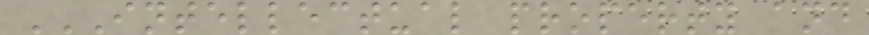INTELLECTUAL PROPERTY AND
